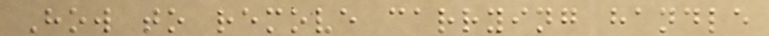How to remove carrying handle
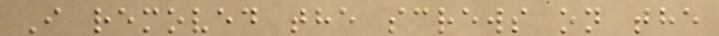I removed the screws on the
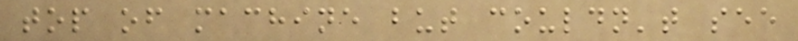top of machine but couldn't see
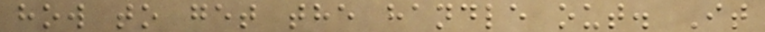how to get the handle out. It
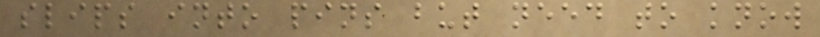slips into pins but need to know
